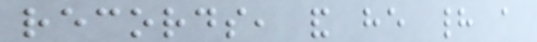records, and he had a
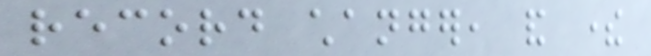record changer, and there
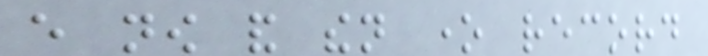every now and then one record
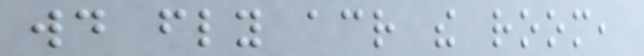would fly across the room,
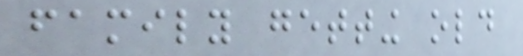family getting old
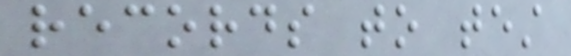records to test
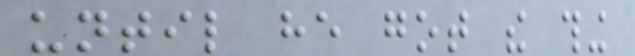until he got the thing
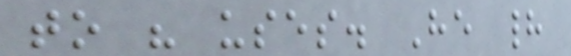to his uses. He had
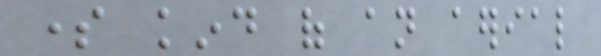some kind of an aerial
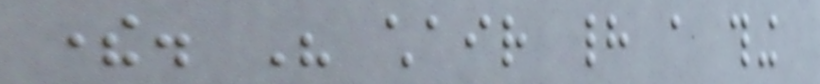there. His chair had a thing
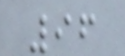96
